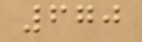670
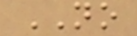NO
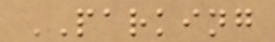PARKING
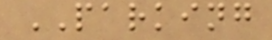PARKING
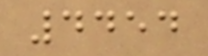4454
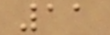11
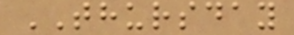THURSDAY
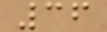36
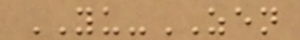YU-ZEN
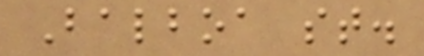Balboa st.
